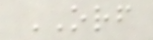ORF
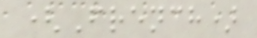(French)
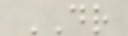DR
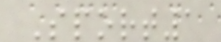Sport1
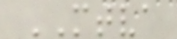MTVA
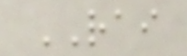RAI
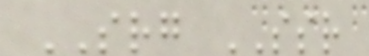SRG SSR
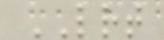LRT
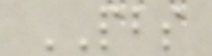PBS
